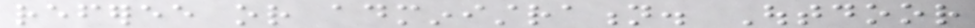referee or administration. Outdoor
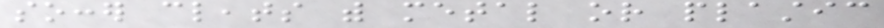soccer cleats with metal or plastic
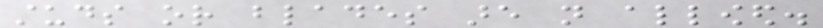studs or blades are not allowed.
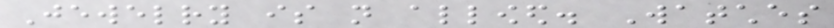Jewelry is not allowed. Watches
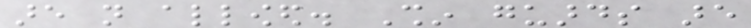are not allowed. Shin guards are
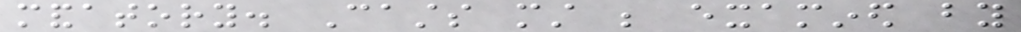mandatory. Casts must be examined by
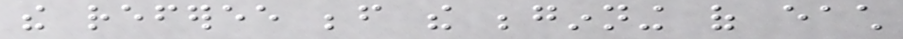the referee before the beginning of each
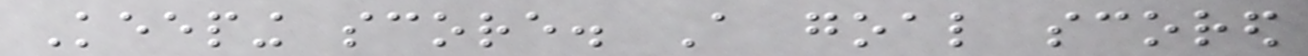Keeping score. A goal scored
